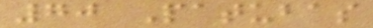70 Patubas
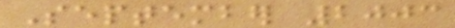September 2003
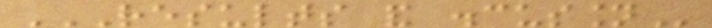RESULTS AND DISCUSSION
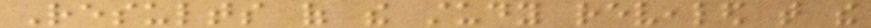Results of the study revealed that the
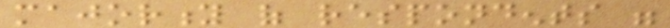majority of respondents were
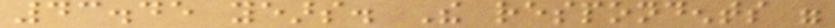43.45 years. The respondents were
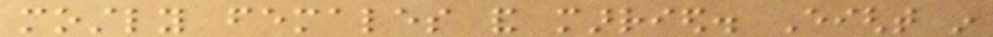mostly females and married. Eight in
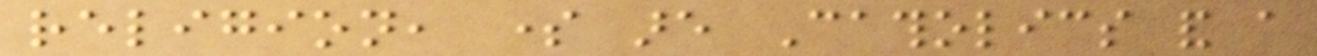religion, some are Catholics and a
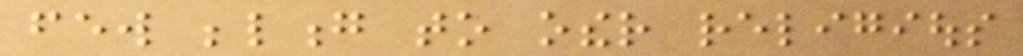few belong to other religious
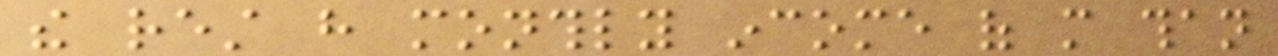the rest have monthly income of more than
